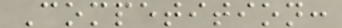Competition:
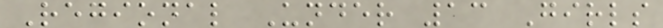Regional Under 13 Girls
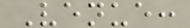Venue:
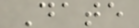Date
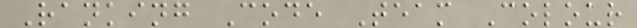Ranking Code Team Colour
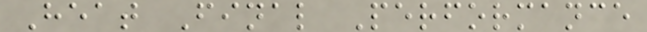Heat Final Performance
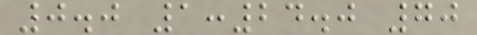0.0 1:24.0 70
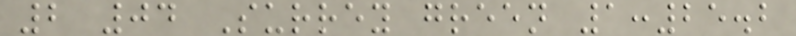2 04 Surrey green 1:25.2
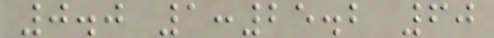0.0 1:25.2 60
